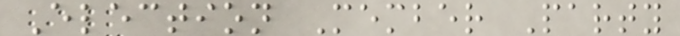Election Member Party
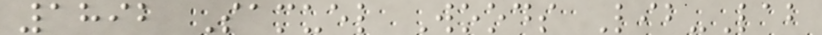1892 Samuel Woods Lib-Lab
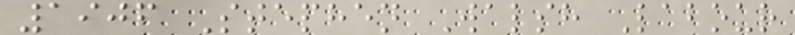1906 Stephen Walsh Labour
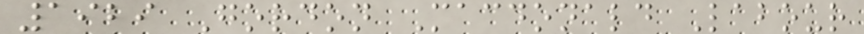1929 Gordon Macdonald Labour
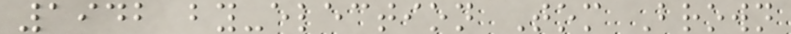1942 by-election Tom Brown
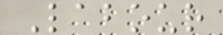Labour
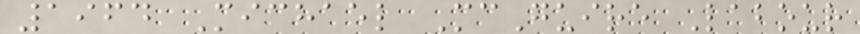1964 Michael McGuire Labour
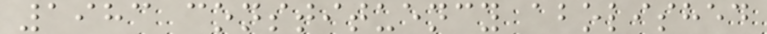1983 constituency abolished
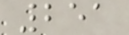251
